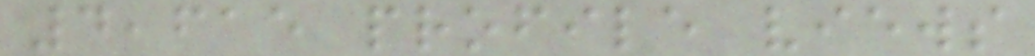4,615 profile views
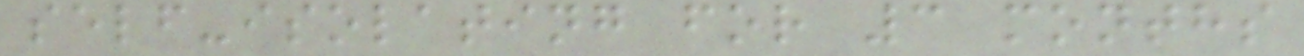self-isolating for 3 months
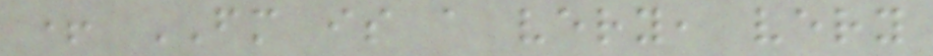+ FM is a very, very
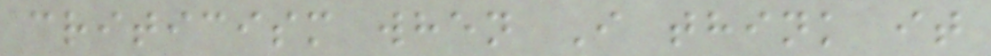criticism when I think it
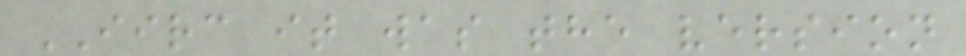IIRC it was the version
